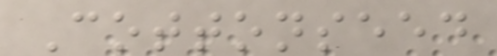Cottonseed
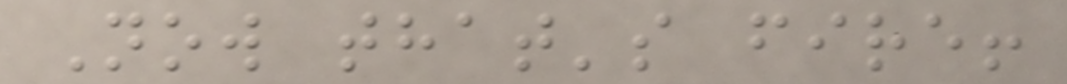Now that's fire!
